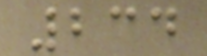234
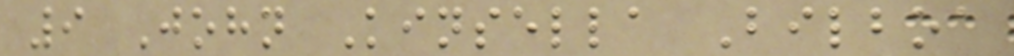9 John Kinsella Bilboa
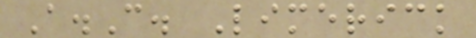A.C. Limerick
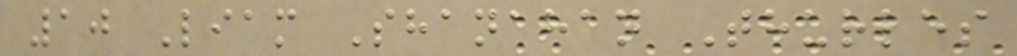10 Liam Shanahan Thurles
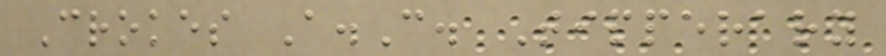Crokes A.C. Tipperary
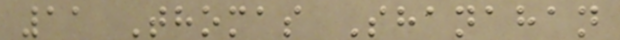11 Thomas Shanahan
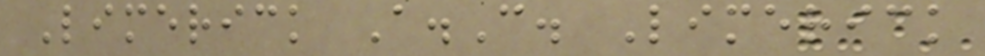Limerick A.C. Limerick
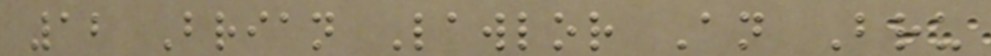12 Brian Lawlor An Bru
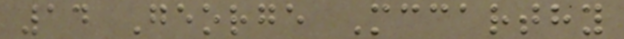14 George Mccarthy
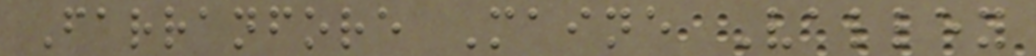Farranfore Maine Valley
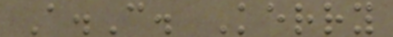A.C. Kerry
